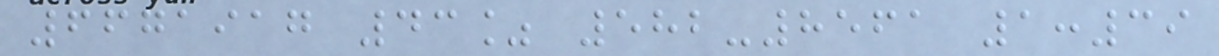6671917 43% 582-8561 1:39
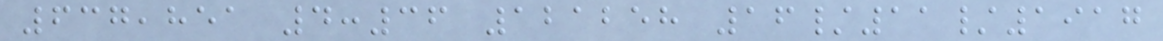637,851 4:36 121258 16/11/1917
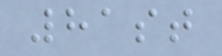81st
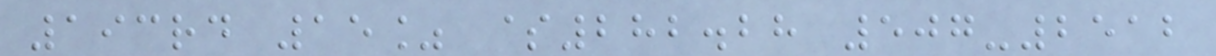193rd 15% $282.28 507-2512
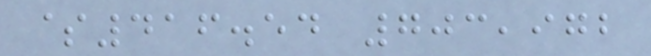$416.54 703,972
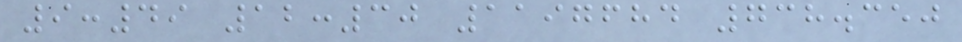9:49 12:30 1197684 738.350
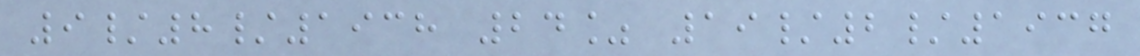9/8/1938 24% 19/2/1937
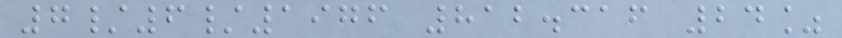7/6/1976 812.316 24%
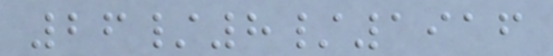26/8/1916
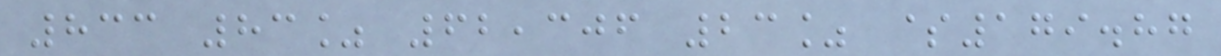833 83% 62,306 23% $179.87
